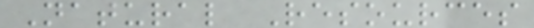Natural Resources
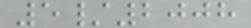5/2008
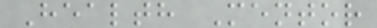Health Mentor
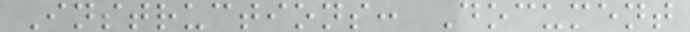Instructions: Document
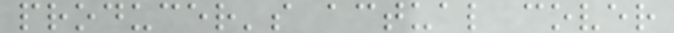producer's actual cover
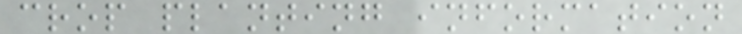crop planting information
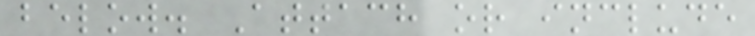below. Attach or include
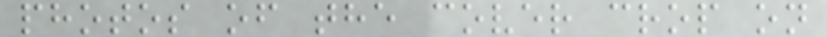photos of the cover crop on
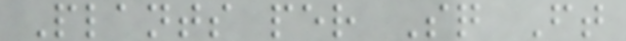Plants per Sq Ft
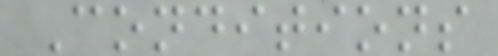Conditions
